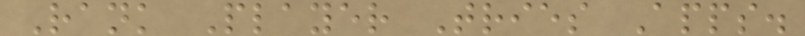Rank Player Tries Apps.
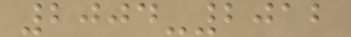2004-2012
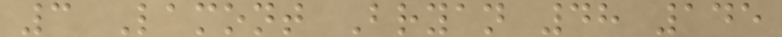3 Lamont Bryan 48 145
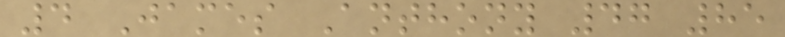4 James Anthony 47 85
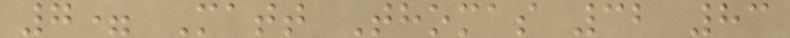7= Matt Thomas 32 83
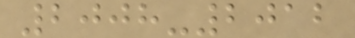2008-2012
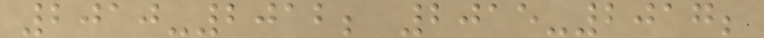2010-2012; 2015-2017;
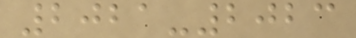2021-2023
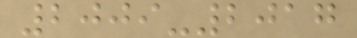2009-2017
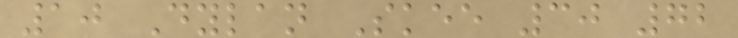10 Dylan Skee 30 72
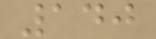140
